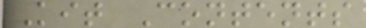Kit Contents
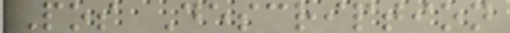Pos Description
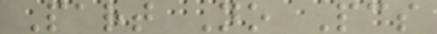Part No Pcs
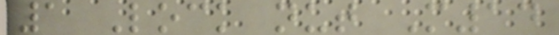1 Lock nut M14
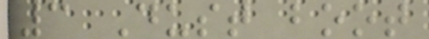3 Dust boot
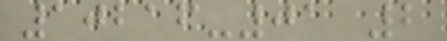10216-01 2
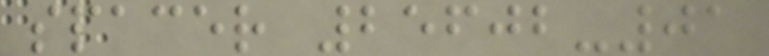spacer 25602-01
